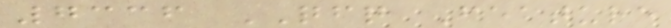7336 QFQ Feature
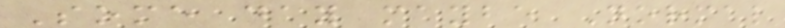Some day maybe Normal
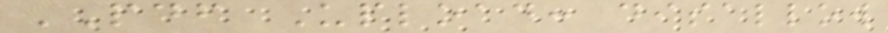PDF Upload: disallow
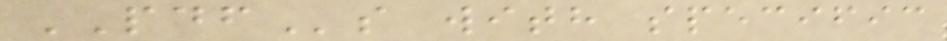PDFs with specific
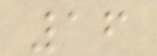16
